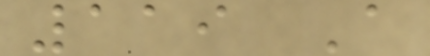119 A
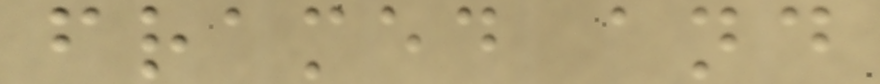framed and
